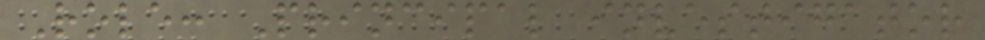Role: Principal investigator
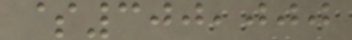$300,000
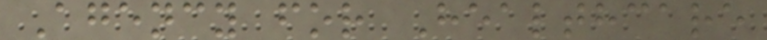Agency for Healthcare
